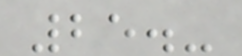25.-
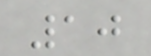10
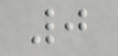0
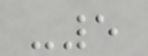-5
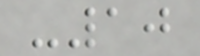-10
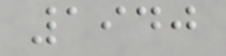1940
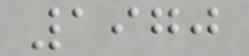1970
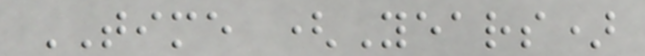TIME (Years)
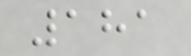181
